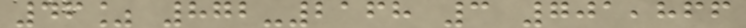46% 872-2168 3 701,866
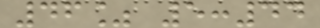46% 5:44
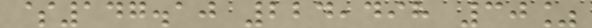$147.10 224,498 30%
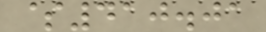$410.01
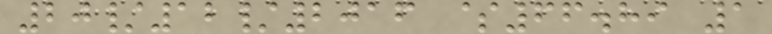20/12/2016 $66.89 1
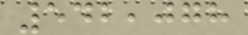542,078
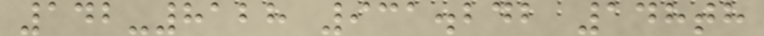142-8128 931.242 148th
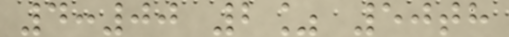4:00 2% 50th
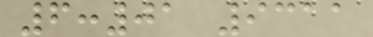6:01 9311
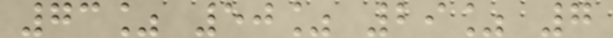73% 50% 29% 7
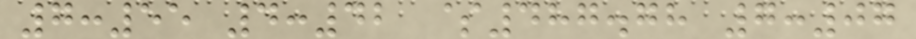7:55 4:42 $487.78 7:07
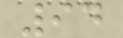94
